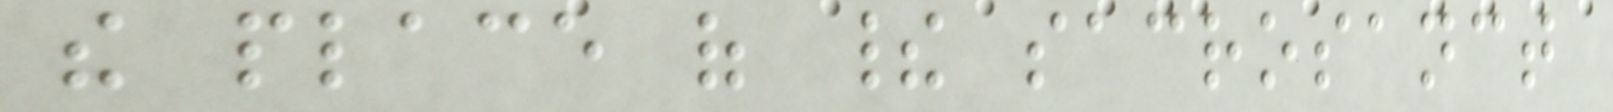the place of their sacrosanct
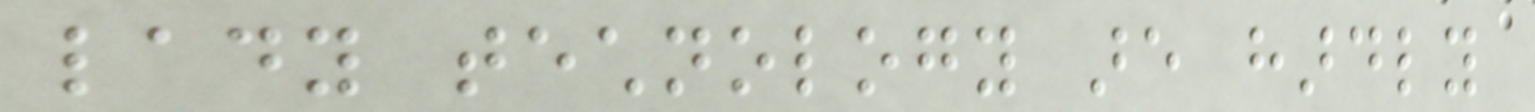lady technology are hardly
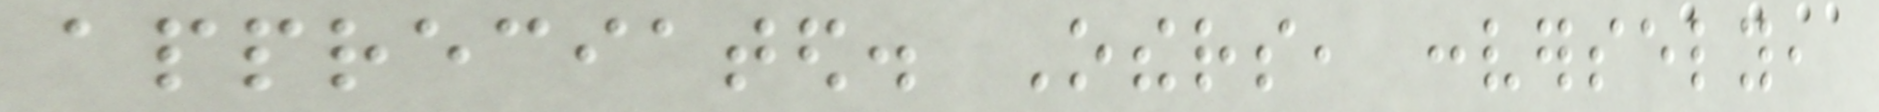appreciated. Others, conversely,
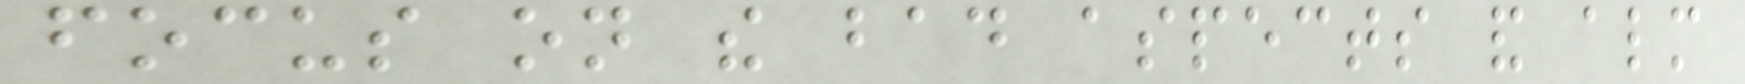focus on the bad aspects and almost
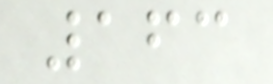163
